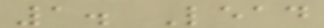1. Lead
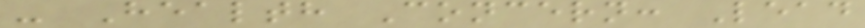- Health Concern: Lead
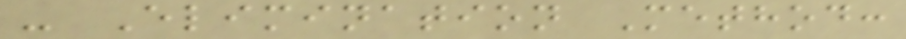- Elimination Method:
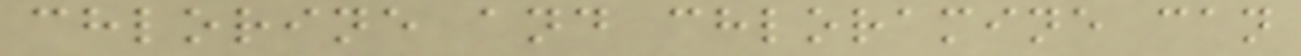chlorine and chloramine can
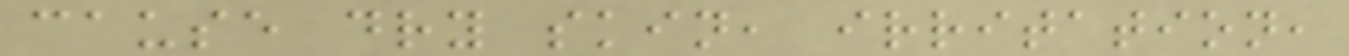cause dry skin, irritation,
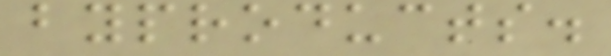byproducts.
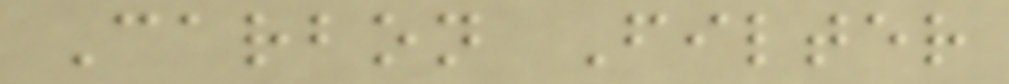Carbon Filter
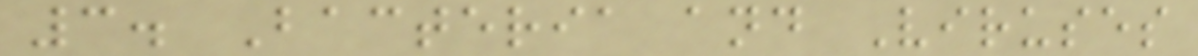3. Bacteria and Viruses
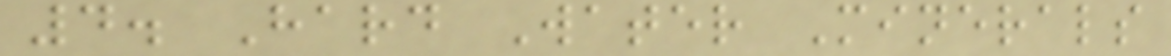4. Hard Water Minerals
